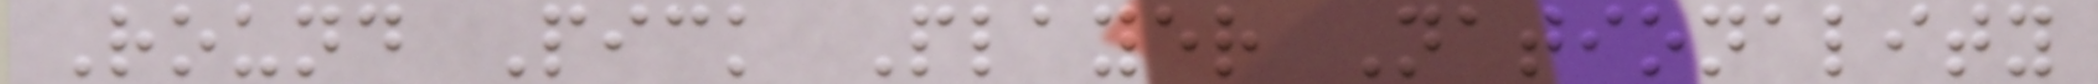Round Pick Player Nationality
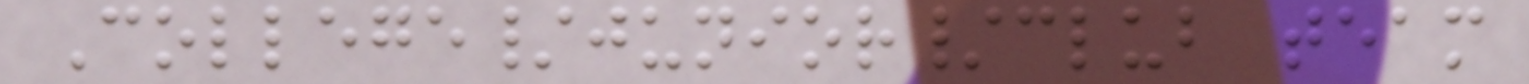College/junior/club team
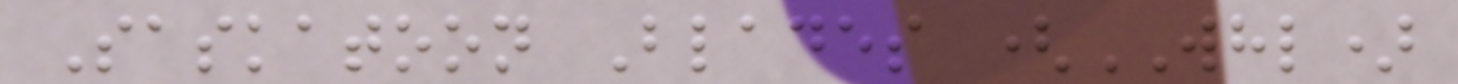Saskatoon Blades (WHL)
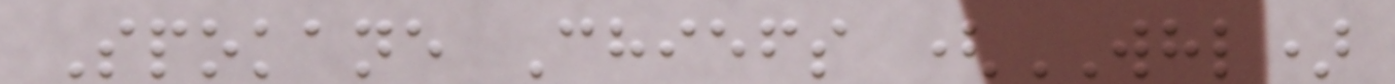Spokane Chiefs (WHL)
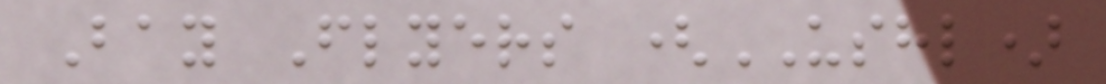Bay Flyers (USHL)
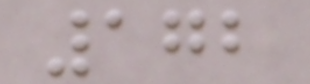172
